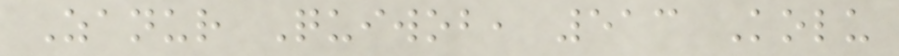Zanur Quiwob, 513 Kolu
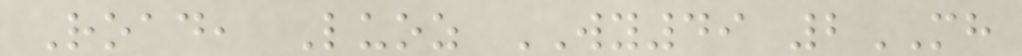Road, Luoz WY49 2MH
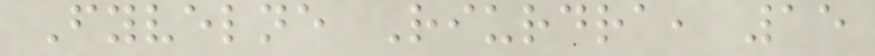Fyvelne Riurdra, 15
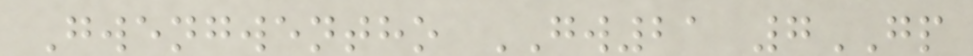Gwengwentho GW21 7GP
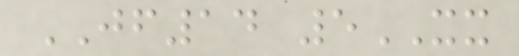JF14 5XX
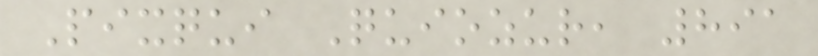Pixqui Quiozur, 891
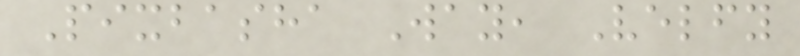Pixbasha Way, Velfy
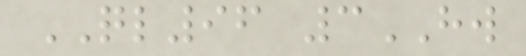QL96 3HW
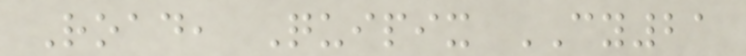Road, Quipix CY21
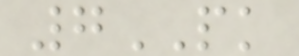7PK
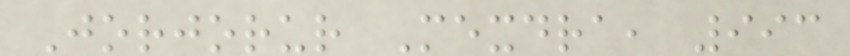Jorjorur Mexdra, 993
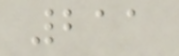211
